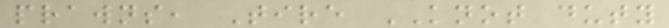prawns, Tire KNOT duty
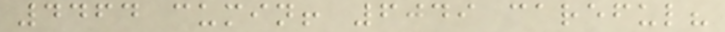4464 cumin! 6049 careful?
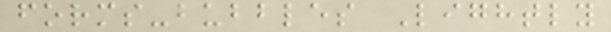forms-bubbles Lightly
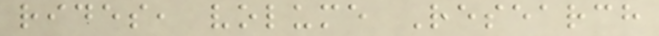rides, volume Research
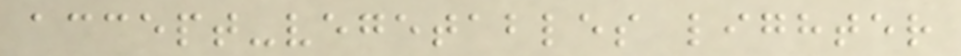accept-vegetables lighter
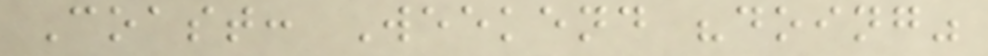Coast: Weekend "doing"
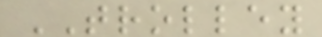TROLLEY
